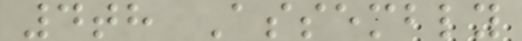4th Assembly
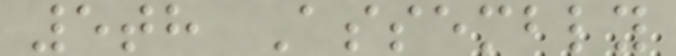5th Assembly
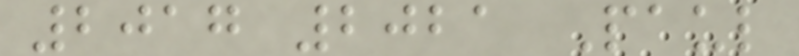2017 2021 Paul
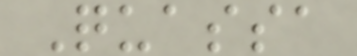Quassa
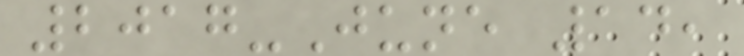2017-June 14,
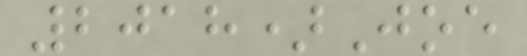2018)Joe
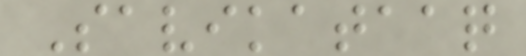Savikataaq
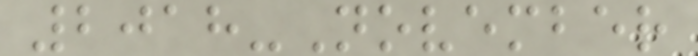2018-November
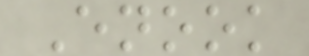Enook
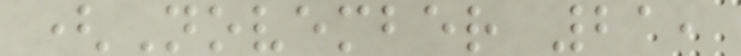(November 21,
